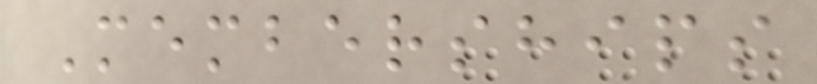Memberships
